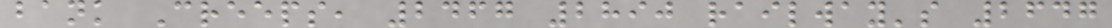bank Creeps, 2467 2890 railway's 2647
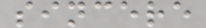sincere
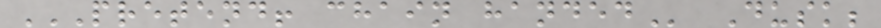PRETEND! CHAIN HANDED Dusk;
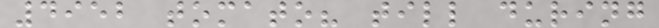4952 tomato? till during
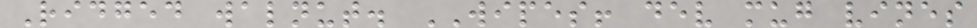Ridged walnut. WIPES! dev mug vines
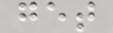get
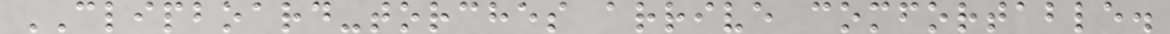CLIPBOARD-torches arrive comfortable.
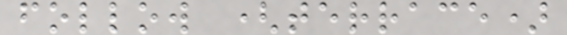follow (terrace)
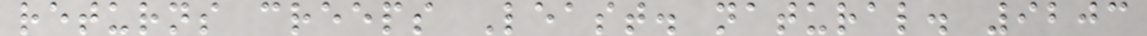returns creeps Least. natural. 9203
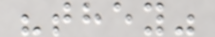"they"
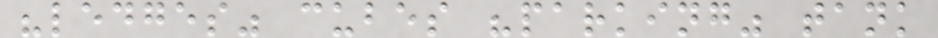"ledges" cubes "parking" tank
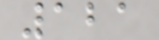121
